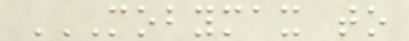MOBYMAX TO
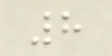8
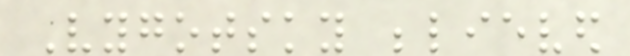Vygotsky believed
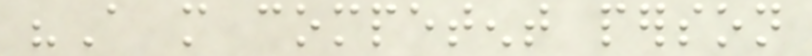"A more competent person
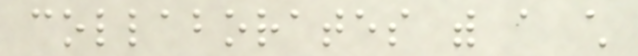collaborates with a child
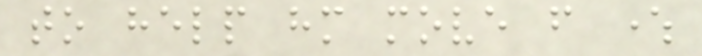to help him move from where
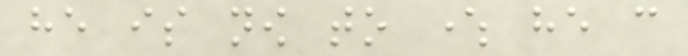he is now to where he can
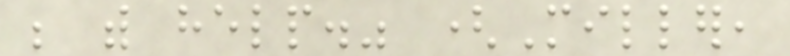be with help." (Miller,
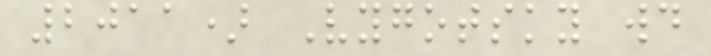2011) Vygotsky would
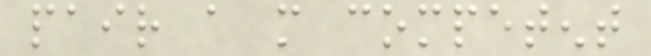pair a more competent
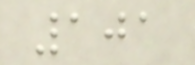101
